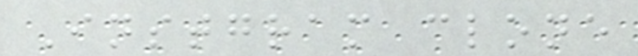Instgram clone
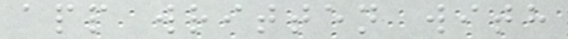app written with
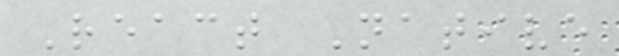React Native
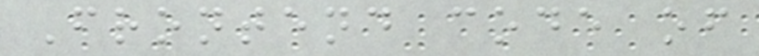Frontend code of
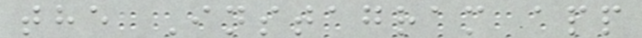the Instagram app
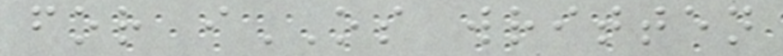for iOS written
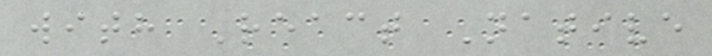with React Native
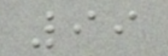99
